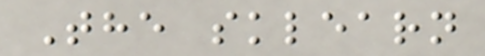The sklearn
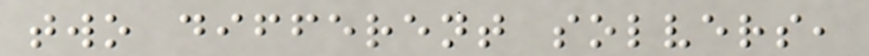two different solvers,
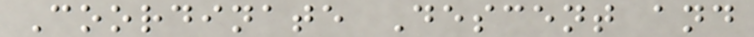Coordinate Descent and
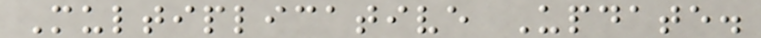Multiplicative Update.
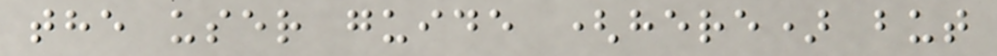the user guide (here) but
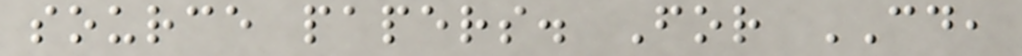source papers. For CD,
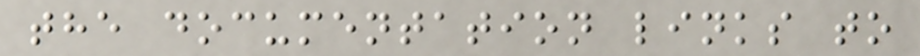the documentation links to
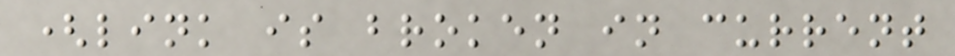(link is broken in current
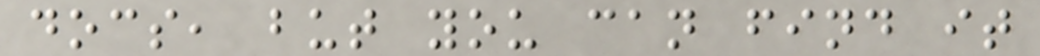docs, but you can find it
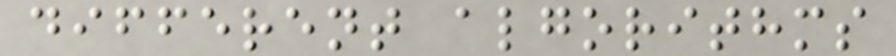different algorithms
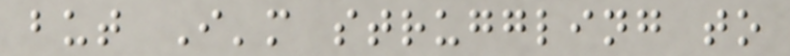but I'm struggling to
